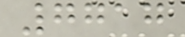7717
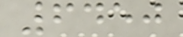6450
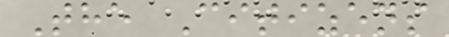The Citizens
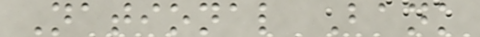National Bank
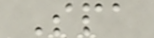Spa
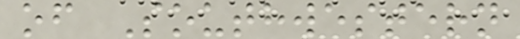of Southwestern
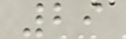29
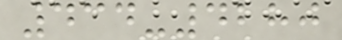434-4280
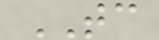TC
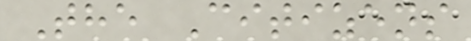The Citizens
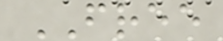FREE
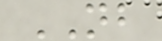NB
